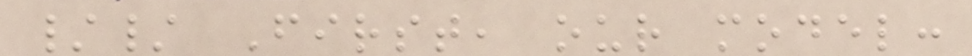// First, our model:
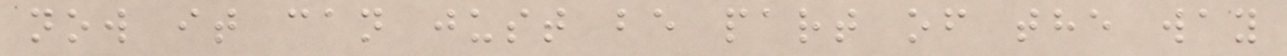now it can just be part of the way
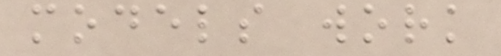models work
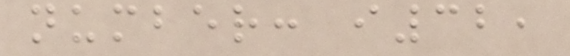number: i32,
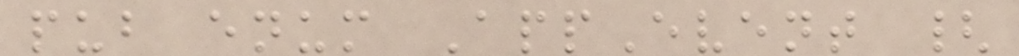pub enum AppEvent {
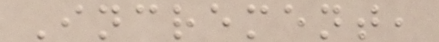Increment,
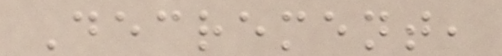Decrement,
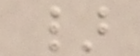}
